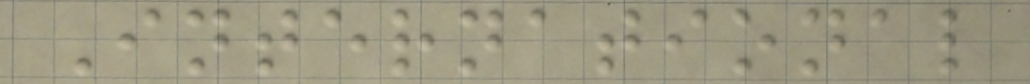International
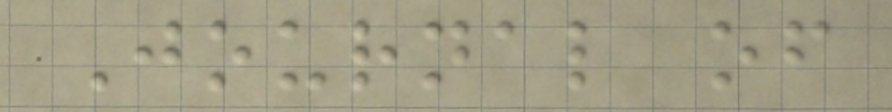Journal of
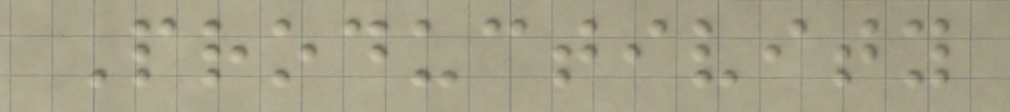Productivity
